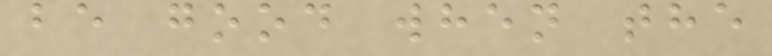be good when the
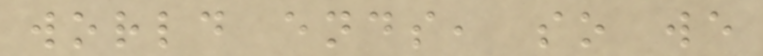world ends, so we
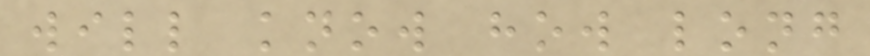will know how long
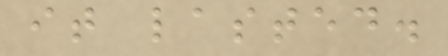it lasted.
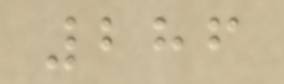286
